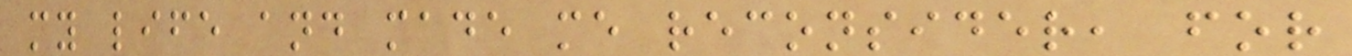my life and made me reconsider, for
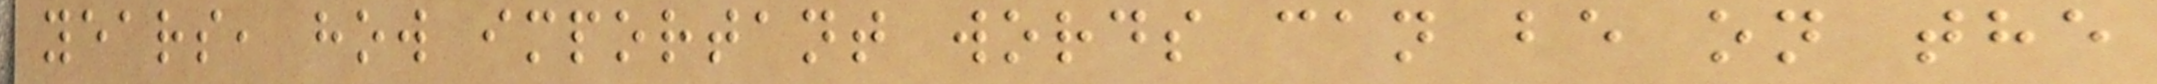years, how important words can be on the
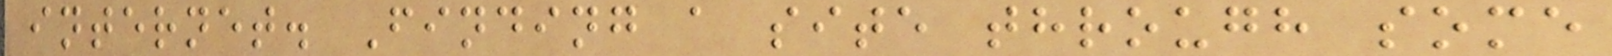internet. Finding a site through some
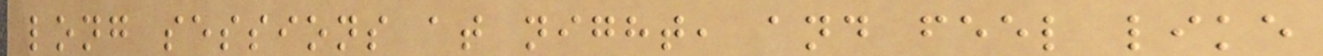long sessions at night, and feel like
